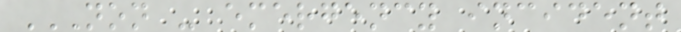NON - EMERGENCY INCIDENT
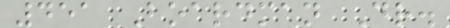451 Boardman Dr.
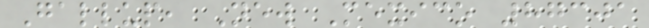Gallup, New Mexico 87301
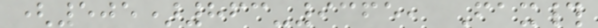(505)863-9365, Fax#
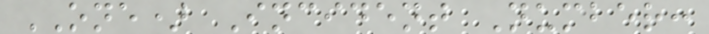ONE) Incident Number:
